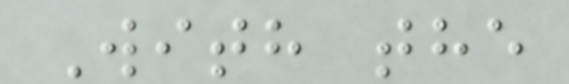With the
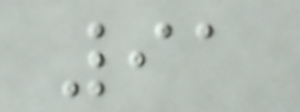91
